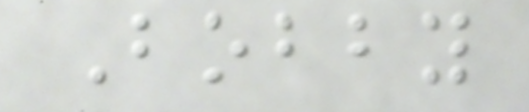Bobby
